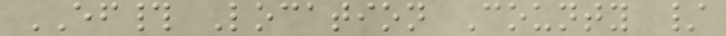EF# Location County /
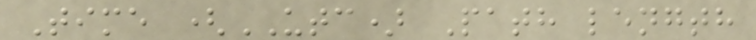Time (UTC) Path length
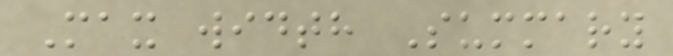Max width Summary
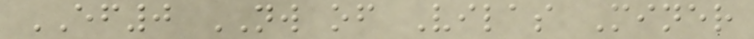EF0 NW of Vilas Miner
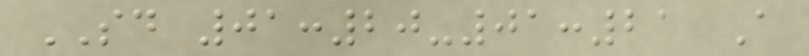SD 01:20-01:21 A
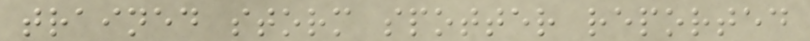trained storm spotter reported
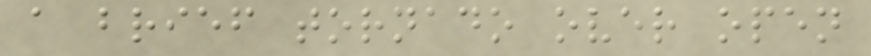a brief tornado over open
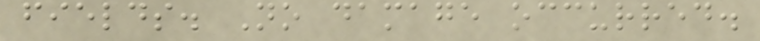fields. No damage occurred.
